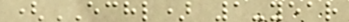(ECHL) 1-year
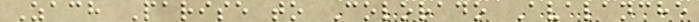Zach Parise to Colorado Avalanche
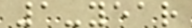1-year
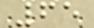65
